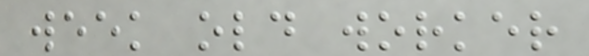week old worker
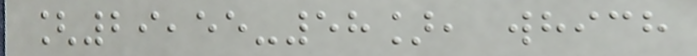[29,55-58], which
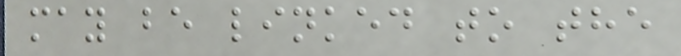may be linked to the
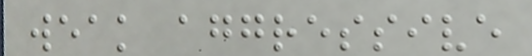weak aggressive
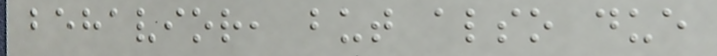behavior, but also due
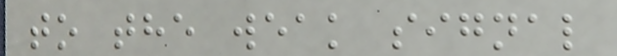to the weak signal
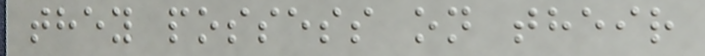they possess on their
